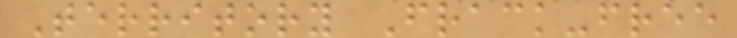Territory Frack-free
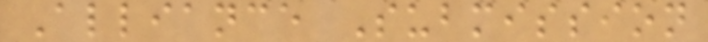Alliance Submission
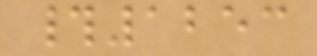#1253
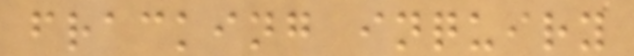fracking inquiry
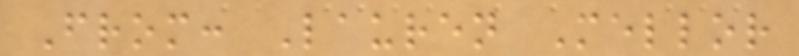From: Lauren Mellor
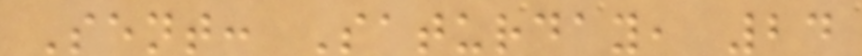Sent: Saturday, 24
